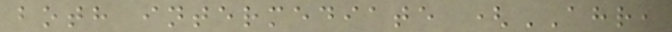both intermediate (AHR,
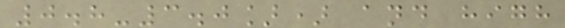0.8-3.0]) and high
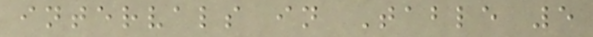intervals in Table 5
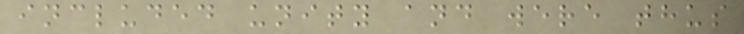included unity and were thus
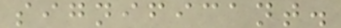significant.
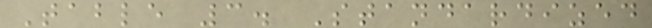Table 3. Standardized
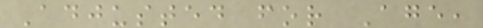Adjusted for Age,
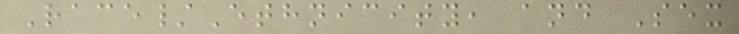Race/Ethnicity, and Sex
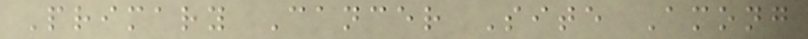Primary Cancer Site Among
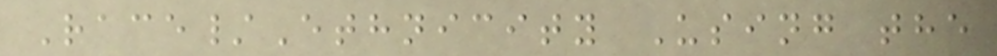Race/Ethnicity Using the
